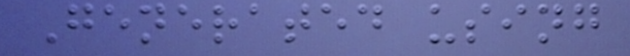Generated using
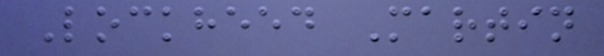Lockheed Martin
